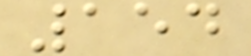154
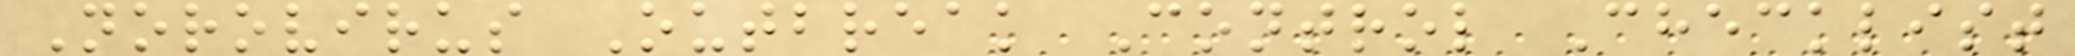Norovirus Outbreak Control Checklist
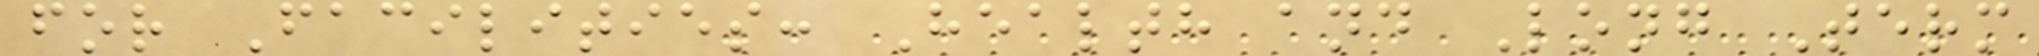for Facilities: Health and Long Term
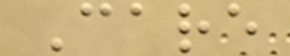Care
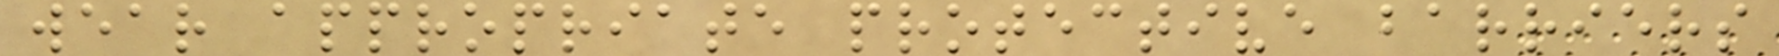wear appropriate protective barriers
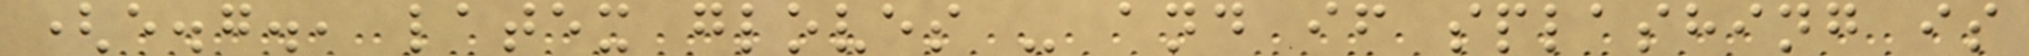(e.g., latex gloves - and if splashing is
